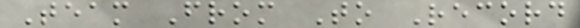Team From To Record
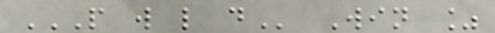P W L D Win %
